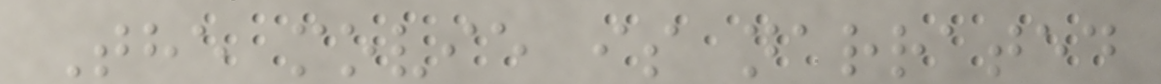The movie is narrated
